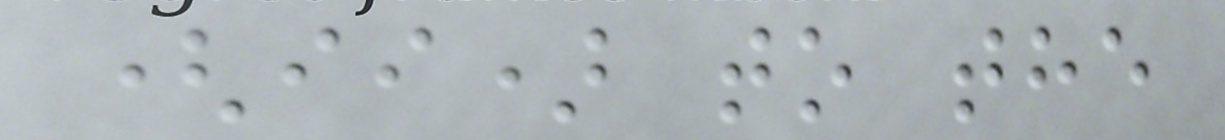(ii) to the
